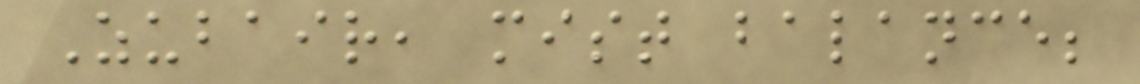Zubair, mist balance;
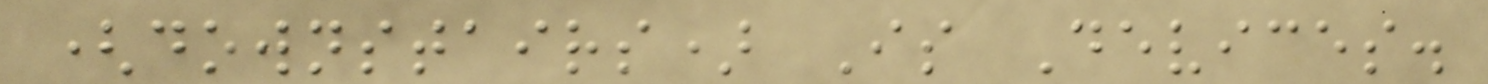(downstairs) Is Devices.
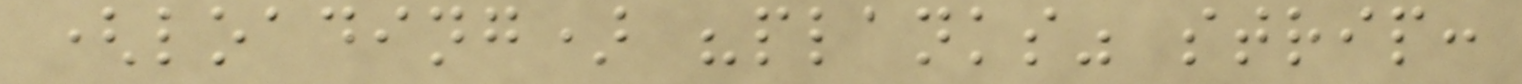(loading) "planks" strip:
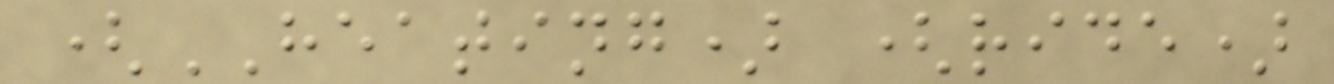(HEATING) (ride)
